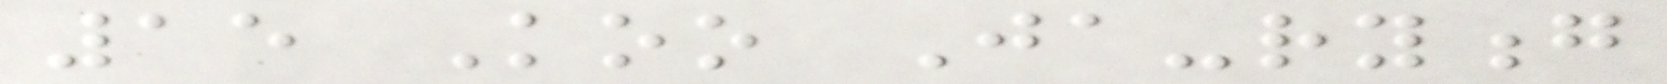15 Koo Ja-ryong
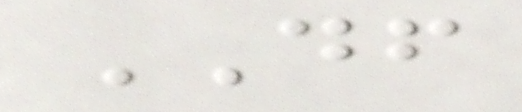DF
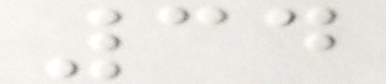34
